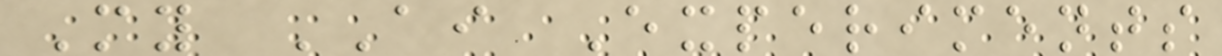My AI Experiments
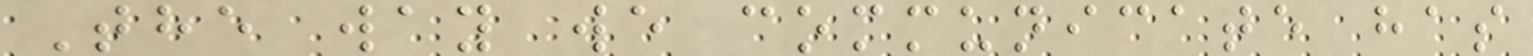The way we communicate has
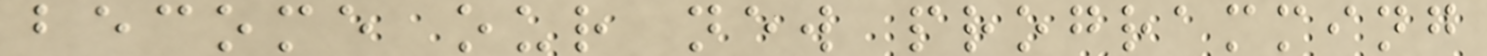become our new programming
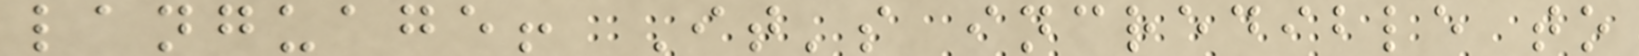language! It's incredible to
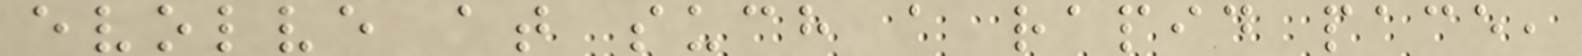evolve at such a rapid pace,
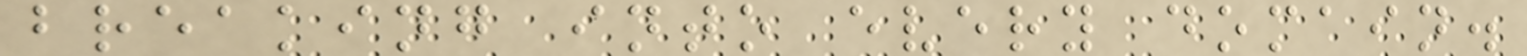breaking into every domain.
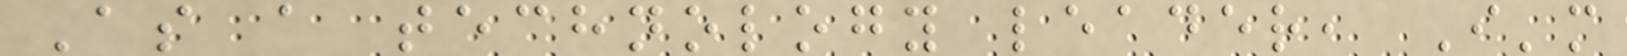As a technology leader, I'm
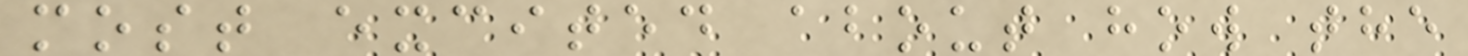most excited about how the
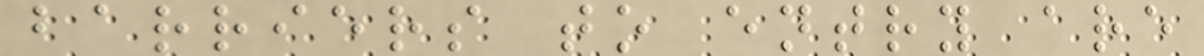barriers to entry are
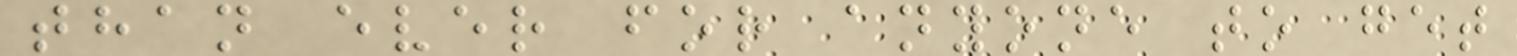than ever for anyone to get
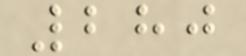280
